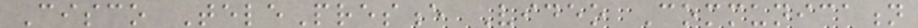Cisco TelePresence Video Communication
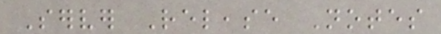Server Release Notes
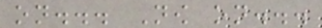on... Now on...
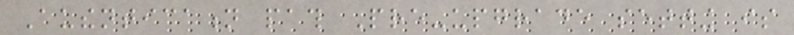Authentication path Pre-upgrade setting is
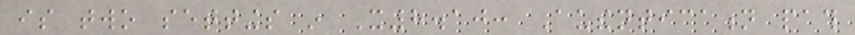is two settings in X8.10: Authentication path
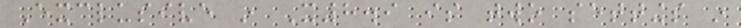Exclusive in X8.9 is two settings in
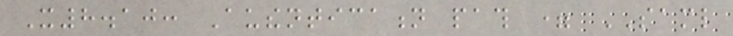X8.10: Authentication path = SAML
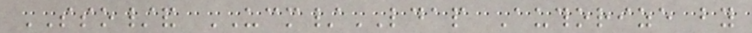SSO/and UCM/LDAP Authorize by
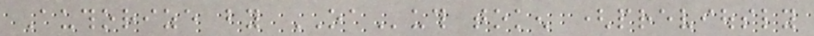Authorize by OAuth token (previously
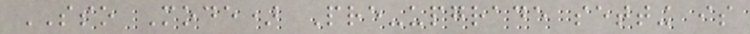SSO Mode) Pre-upgrade setting is
